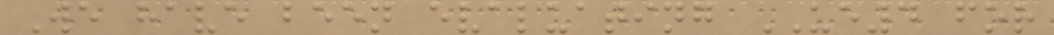We have been evaluating UE4 for
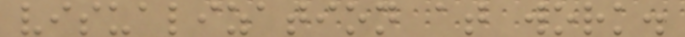visualization at work.
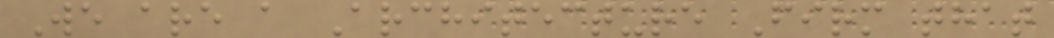We are a Architecture Firm that
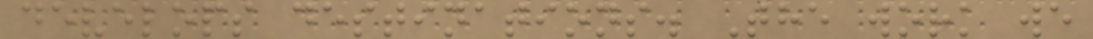develops destinations. The work we
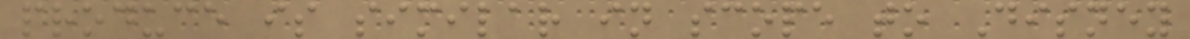produce is similar in scope to Disney
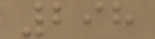298
